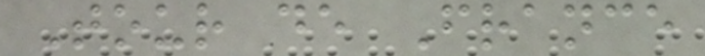Tour de France
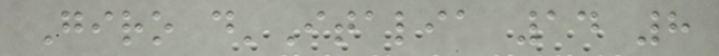Giro d'Italia 14 8
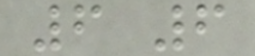6 6
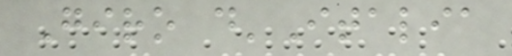Giro d'Italia
